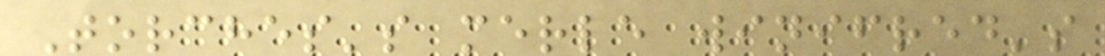Torches's merle winifred's
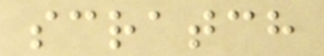scratch
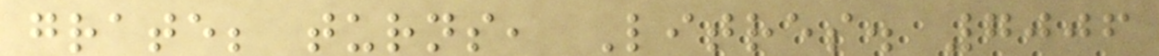grate; turns, Litres. 7006
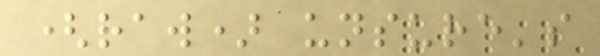(raw) unsure's
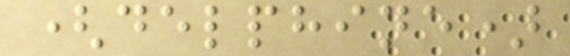(delphine)
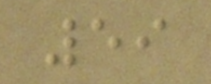59
